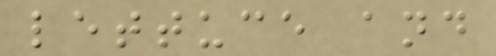lettuce and
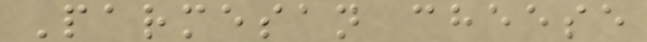Parmesan cheese
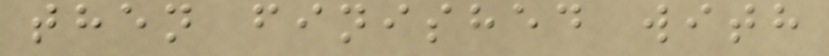then finished with
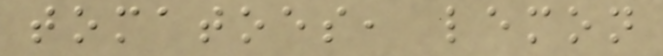tomatoes, lemon
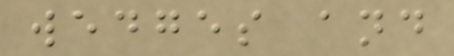wedges and
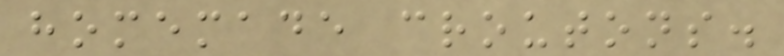homemade croutons.
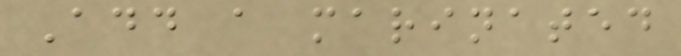Add a marinated
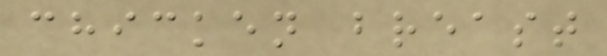chicken breast
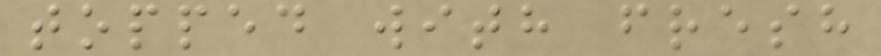topped with fresh
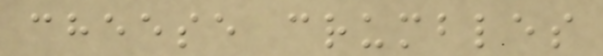cheese crumbles
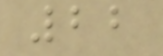22
